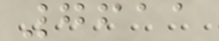7611
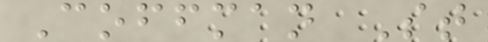Coffman St
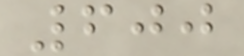600
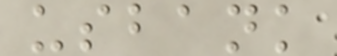usbank
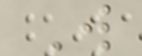W
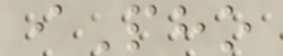iPho
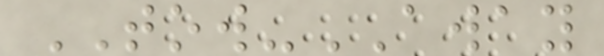TOW-AWAY
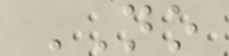NO
